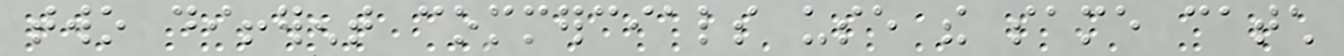two different commercials use the same catch
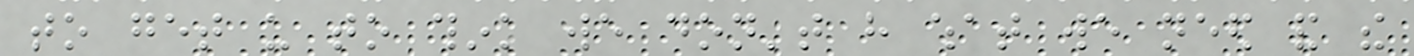to get us to think we don't have what we need and the
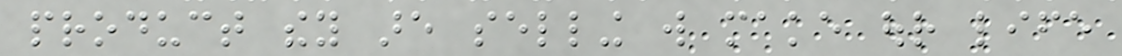product they are selling will make our life
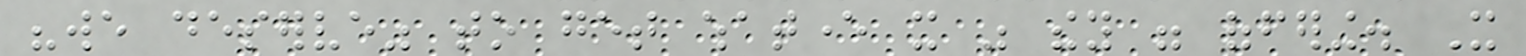"we deserve" to get whatever it was they were offering. It
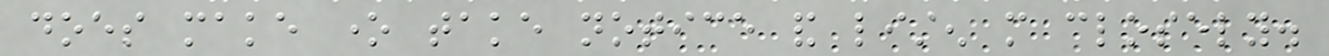does make one take notice and listen more closely.
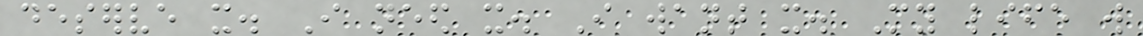deserve it. I need it. I want it. My life will
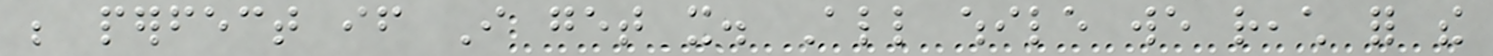be perfect if I get it. All while we reach for the
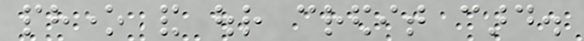phone and our credit card.
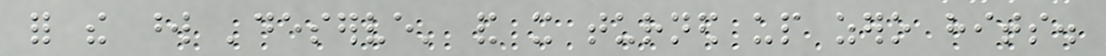for the word 'deserve' and it turned up zero hits.
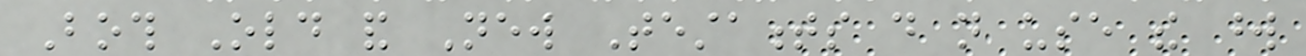Both Old and New Testaments do not use the word
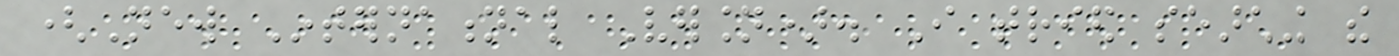(New International Version). I tried searching the
